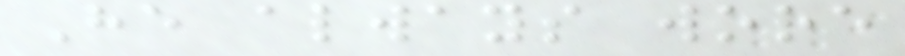He always wore
